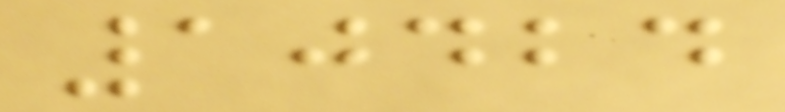10424
